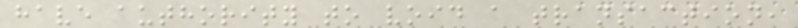have authority to void a transaction,
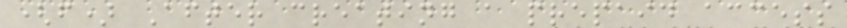(f) After creating a prepaid access
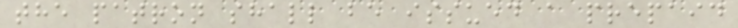the patron shall be issued a prepaid
